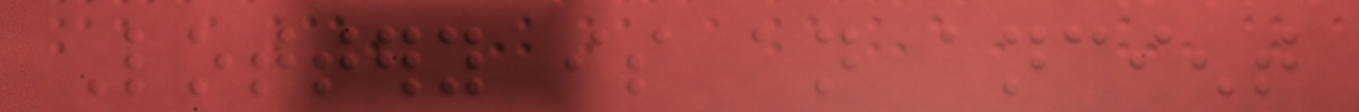Lottery is an ancient
